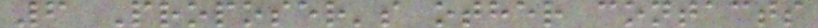6 Proposer's other contacts
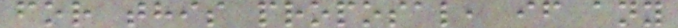for this proposal, if any
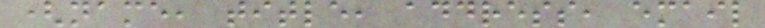(name, title, address, email
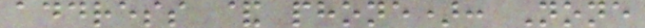address & phone): None
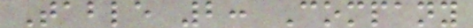Table 2: Company
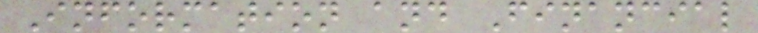Information and Financial
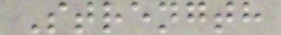Strength
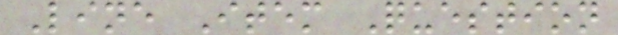Line Item Question
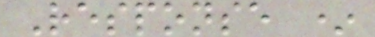Response *
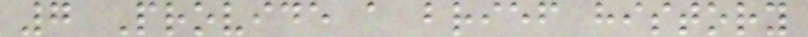7 Provide a brief history
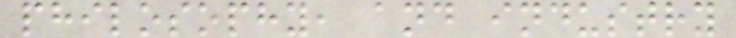philosophy, and industry
